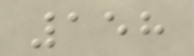158
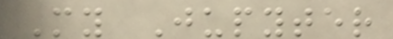My Jupyter
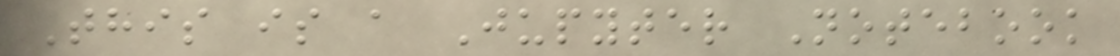This is a Jupyter Notebook
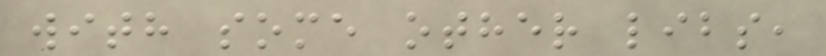with some other libs,
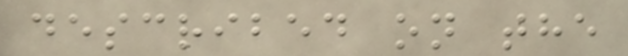described on the
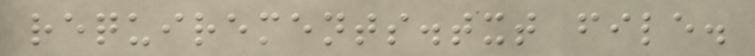requirements.txt file.
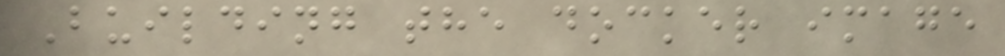Building the docker image
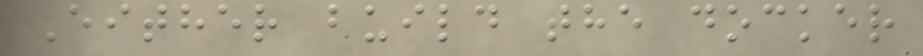Either build the docker
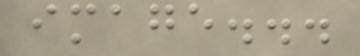image...
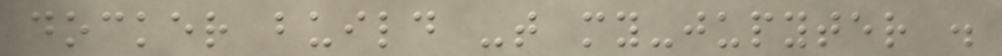docker build -t my-jupyter .
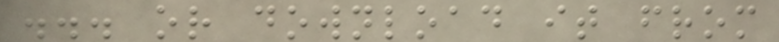... or download it from
